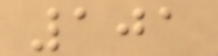101
